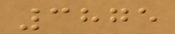3875
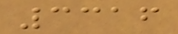3316
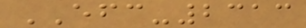EFC-2313
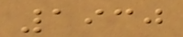1930
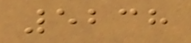5238
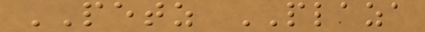PETZ PLAZA
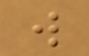w
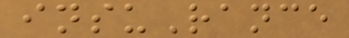insuRance
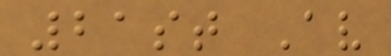21st Av
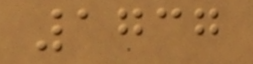1737
